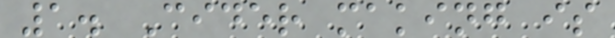1. Cider making is
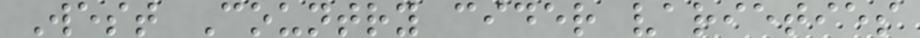West Country cider varieties
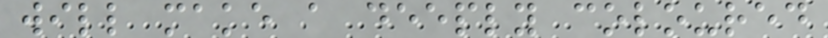will make a deeply coloured
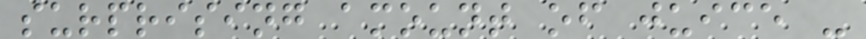surprising amount of juice -
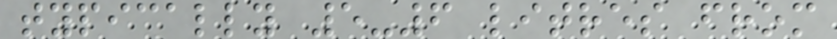typically 5-6 litres from
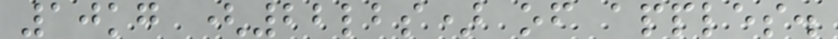10kg (22lbs) of apples.
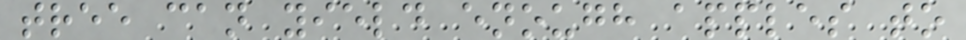tree can yield enough apples to
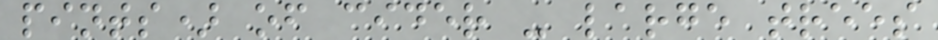pints) of cider - large trees
